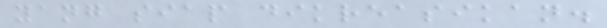yang siap dikreasikan.
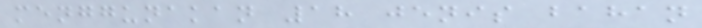menggunakan 18 jenis bahan
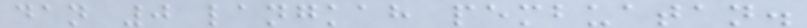dan 0 langkah pembuatan.
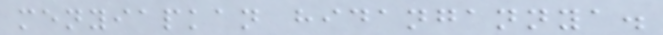menyiapkan hidangannya.
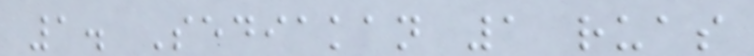1. Sediakan 1 ruas
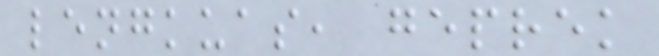lengkuas, geprek
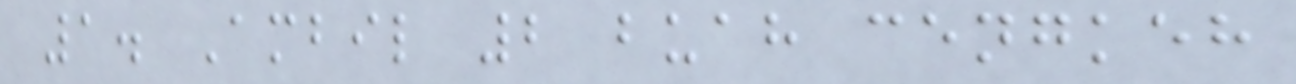1. Ambil 2 buah cengkeh
